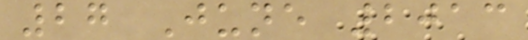27 June 2013
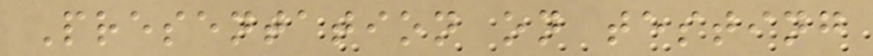Presentation on testing
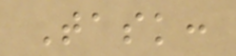Task:
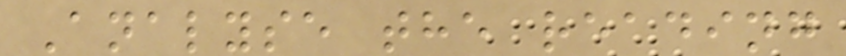Analyse the reading
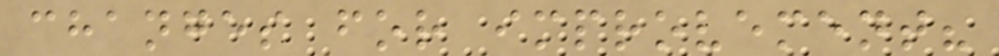changes for improvement?
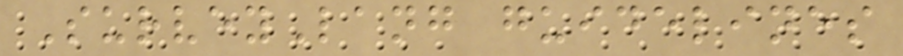SurveyLang guidelines
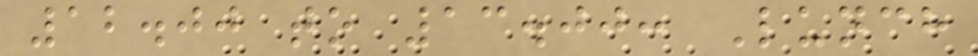12.00 to 13.00: Lunch
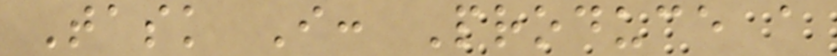Task I: Produce a
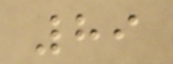89
